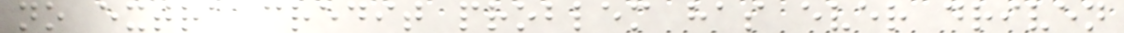no extra credit problem has ever driven
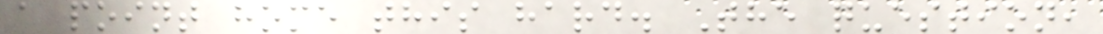a point home this hard. The question,
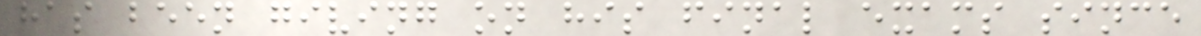has been giving on his final exams since
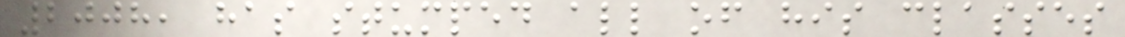2008, has stumped all of his classes
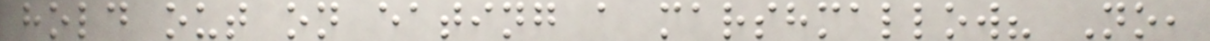hold out on eating a marshmallow? No,
